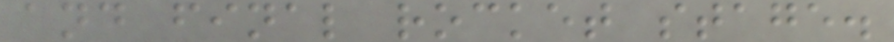and final rocket stage.
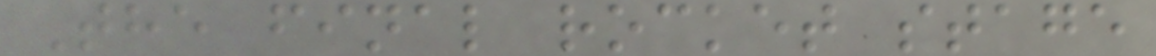The final rocket stage
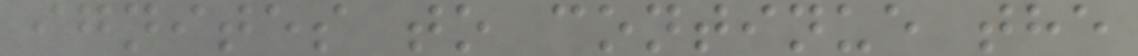ignites to continue the
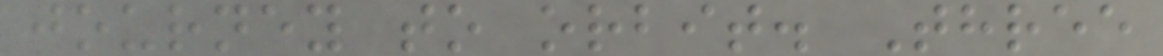journey to orbit. Three
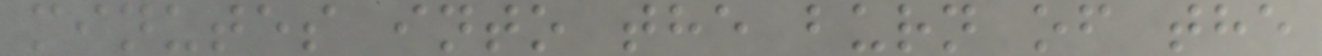minutes into the burn of the
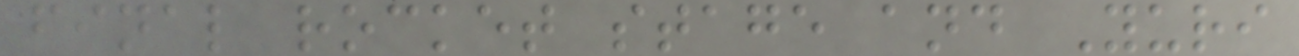final rocket stage and Yuri
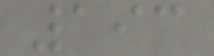193
